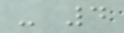- 4
